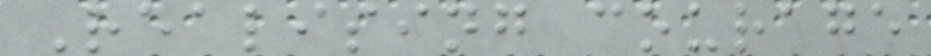Realising courage
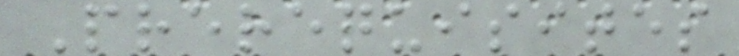Prerequisites
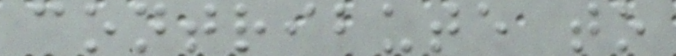contribute to
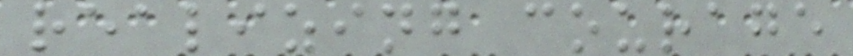realizing courage
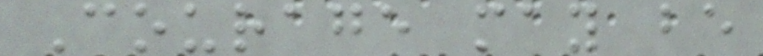Courage may be
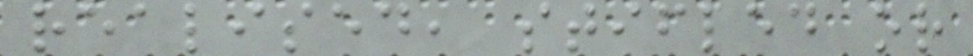realised, stifled or
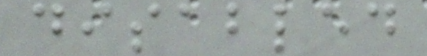disabled
